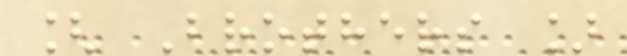[ Brothers ]
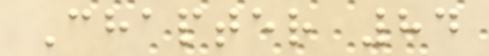Chapter 84
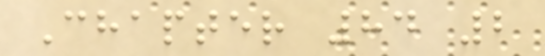Chapter 84 2
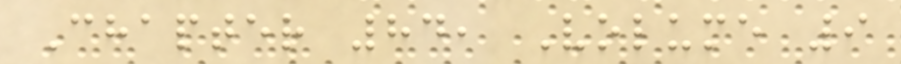Chapter 84, Volume 9
